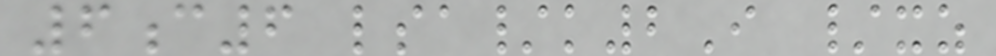6c6 lsa/k2I /xz
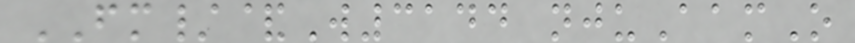FM/&W3144 njuAamO
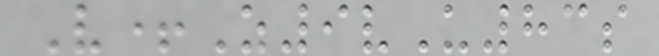V+Z9vU83s
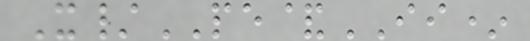X/PE&II*
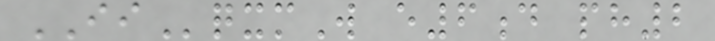IIqxmW e6d ph2
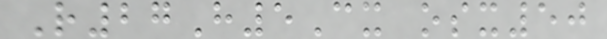R27H5Cx osx50
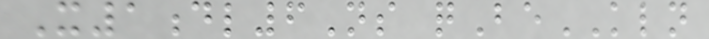X1dl6Ns qBeKLN
